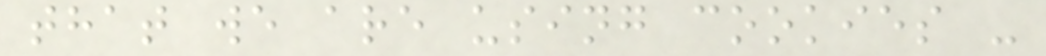that we are using cookies -
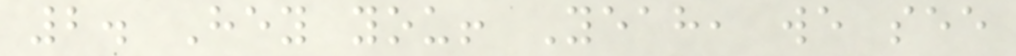2. Hey you! Yeah, we see
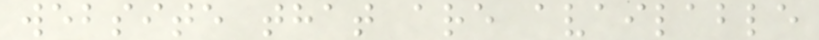website that are available
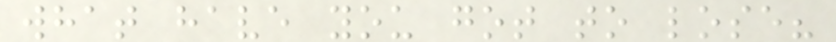what have you got to lose?
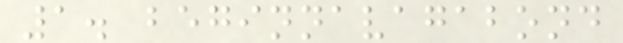1. beginnavagabond
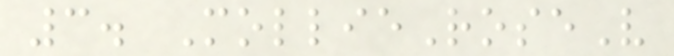3. MollieRoseV
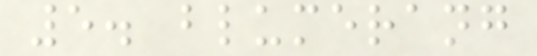5. blumerang
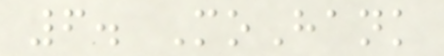6. MoHank
